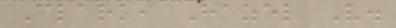Clark, Hazel V.
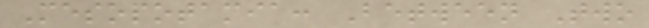Mesopotamia: Between Two
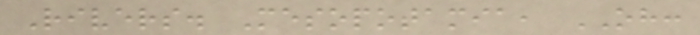Rivers. Mesopotamia, OH:
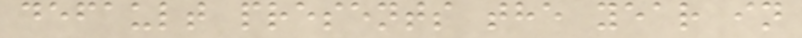default presents the year in
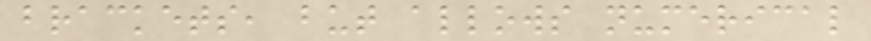brackets, but allows numerical
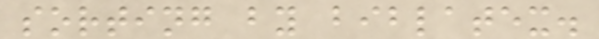sorting by biblatex.
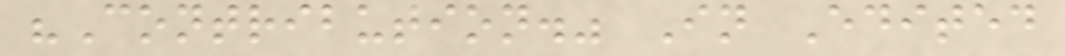"Contribution." In Edited
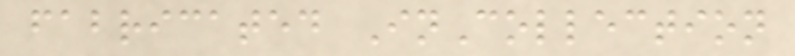fabricated InCollection
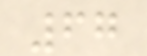67
